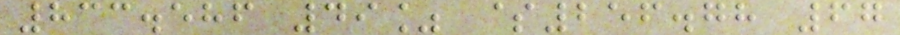833.586 49% $256.78 67
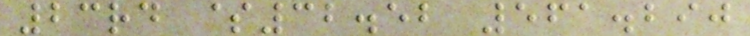23rd $32.52 561.290
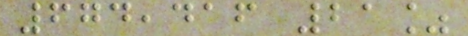674,416 21%
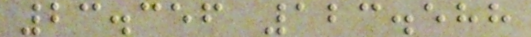23.356 123.588
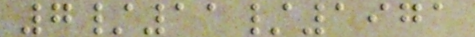7/11/1971
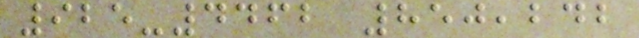925-4462 850,242
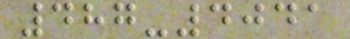487-4041
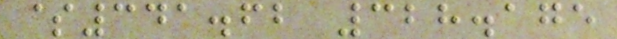$341.62 328.175
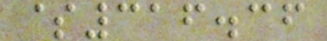$316.36
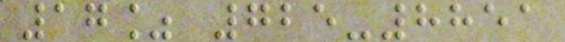17% 725-8851
